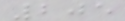205
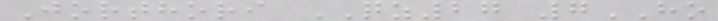Jorthori QZ27 7HO
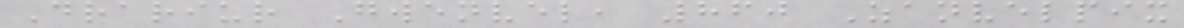Drariur Gwenvel, 860 Zanvelpix
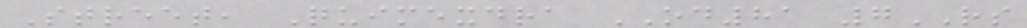Street, Quimexdra OD81 7RS
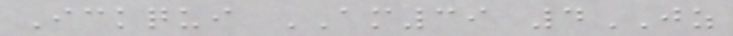Ickqui AM39 4JZ
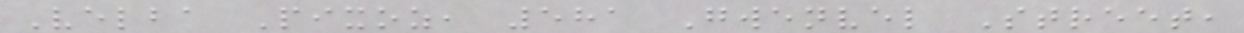Velba Pixoz, 581 Gwenvel Street,
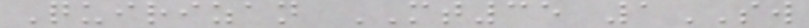Quirizan MT35 1SW
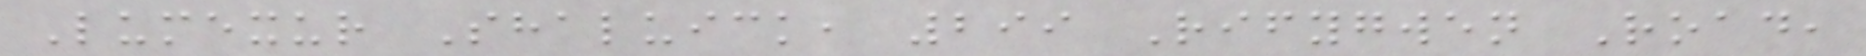Lumexur Shaluick, 299 Rifygwen Road,
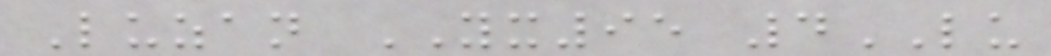Luzan YX95 4LU
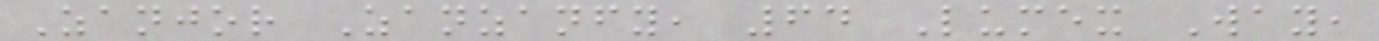Zanjor Zanzanfy, 64 Lumex Way,
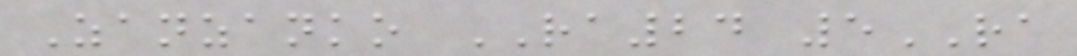Zanzanko RA24 5RA
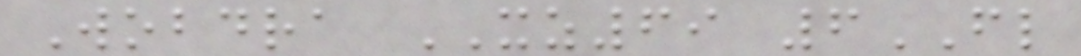Wobdra XZ69 6FL
